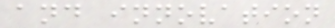and innovation
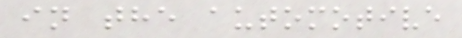in the automotive
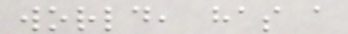world, has a
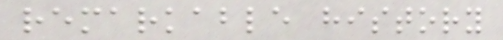remarkable history
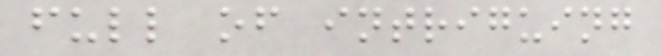full of intriguing
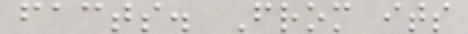facts. From its
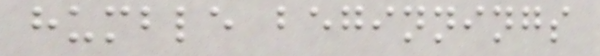humble beginnings
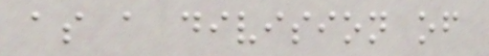as a division of
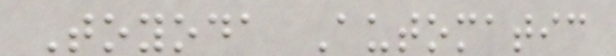Toyoda Automatic
